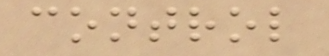control
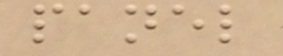panel
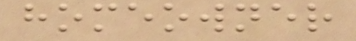homeowner
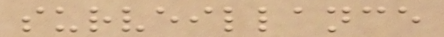surveillance
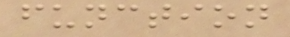function
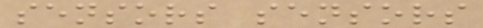sensors sensors
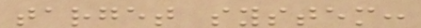target system:
